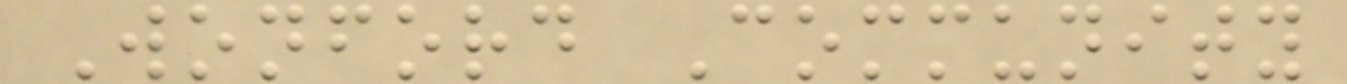Wonford Community
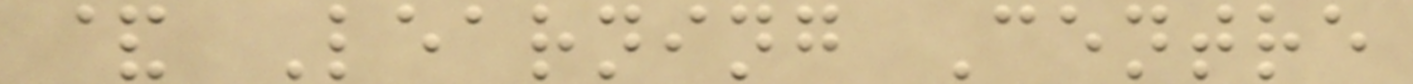& Learning Centre
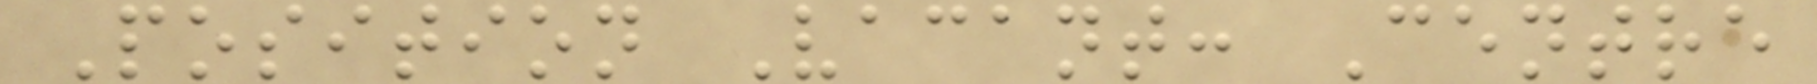Position Vacant: Centre
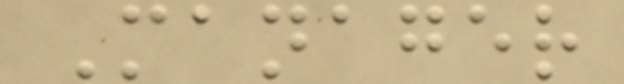Manager
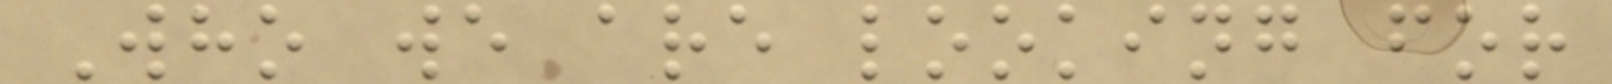Who we are looking for
